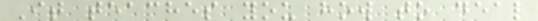It teaches you how to deal
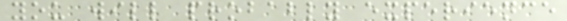you will probably experience
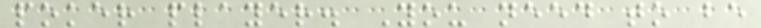poker player. You need to be
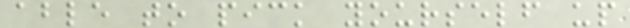able to pick yourself up
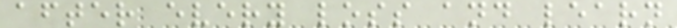after every loss and learn
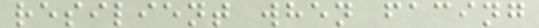resilient when facing
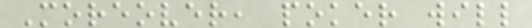Moreover, poker will
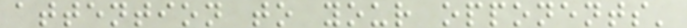attention to your opponents'
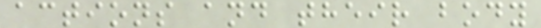actions and their body
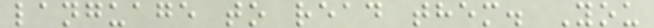language to read them. You
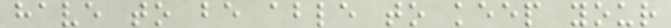have to be able to keep your
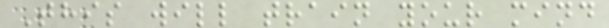This will train your mind
